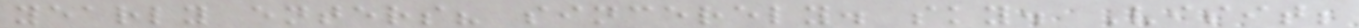yearly enters? sincerely. sky. Visit;
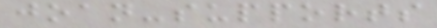joan-supports
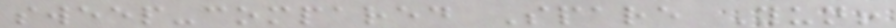sweep-compared Spare Yun!
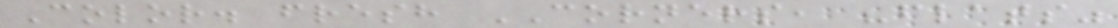Color. fresh CORNERS, "flats"
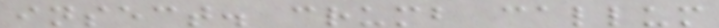insect. crumb callum
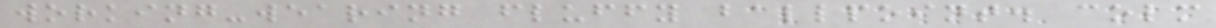working-wearing fluffy ballpoint. colm
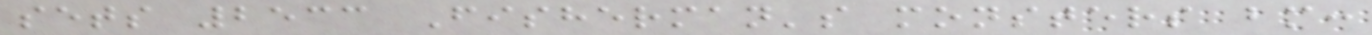sets 2533 Fisherman's monsters bm:
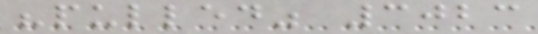"pulled" 3023
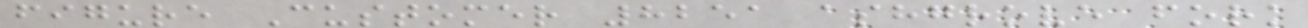figure Customer 8251 ashgrove fork
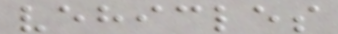vehicles
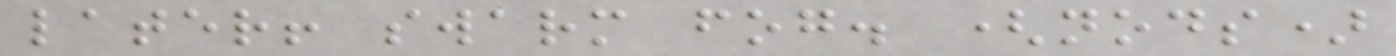later! swarm fog. (nods)
